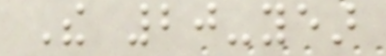The 20-year
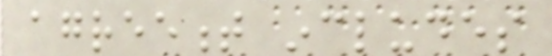agreement includes
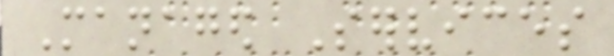Managed Services
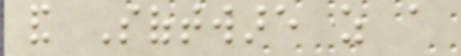and Software as a
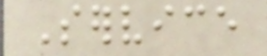Service
